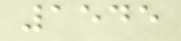1545
